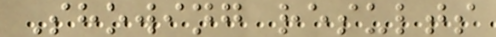Showing results
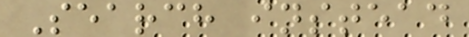Search instead
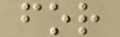for
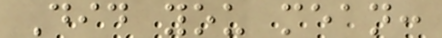Did you mean:
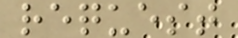request
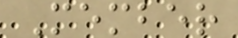Member
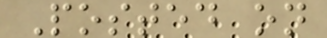Posted on
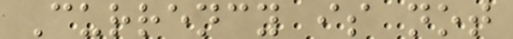Currency is not
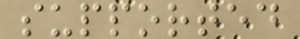supported
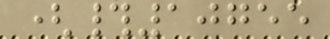(#10755
